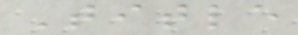Title
